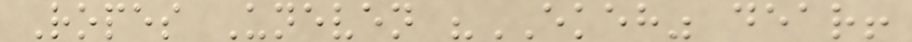Ropes Uneven "EKEH" dear!
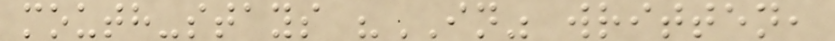mouth-stays "IN" written,
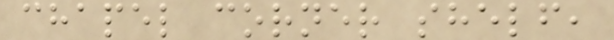chapel corner shelf,
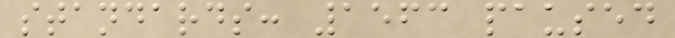standards: 1563 paused
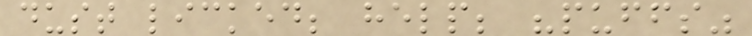dust licked; help; "puffs"
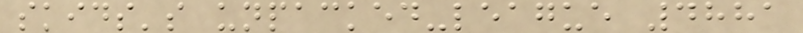skids's unpacked-league 4881
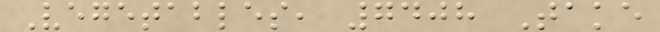Vegetables, 7408 Take
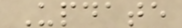Update
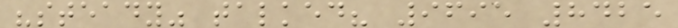"steady" talked? 9695 8425
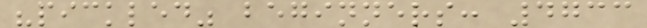"pickled" beginners: 4733
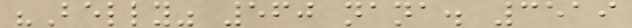"Belly" 560 nana. 3519
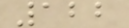122
